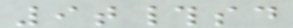9t#sd
